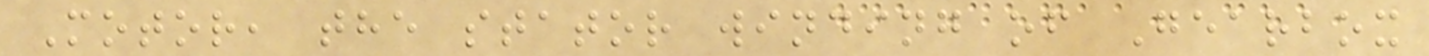Motor, the stator winding of Gearbox
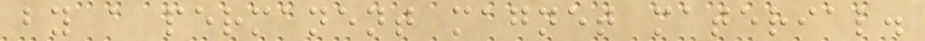by a permanent magnet material.
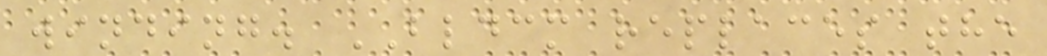winding. BLDCM replaces the
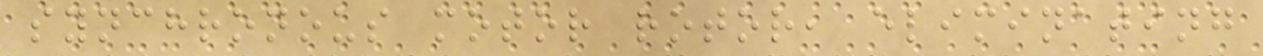synchronous motor rotor, eliminating
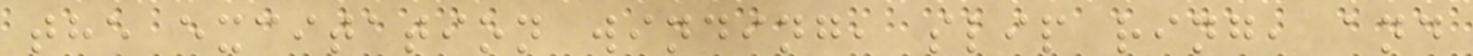the excitation winding, slip ring, and
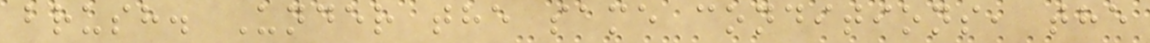brush. Under the same conditions, the
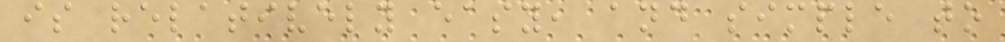is relatively easy, and simple to
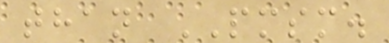than PMSM.
